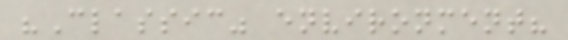"Classic" environment?
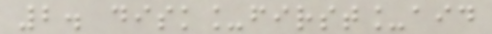2. disk_first_aid
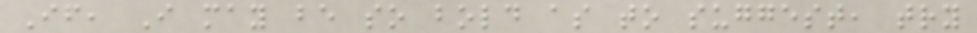If, I may be so bold as to suggest, try
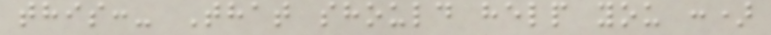this:- That should help you :)
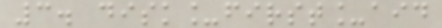3. disk_first_aid
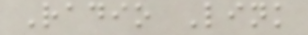Radio Link
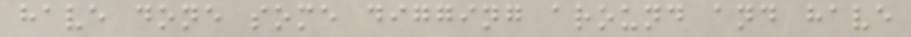have done some digging around and have
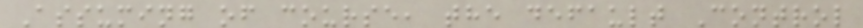Assuming of course, the default Control
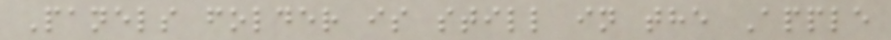Panels folder is still in the Apple
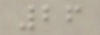26
